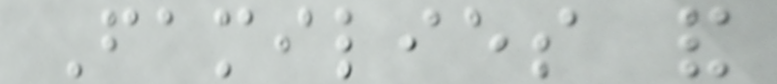Families and
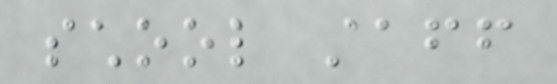school staff
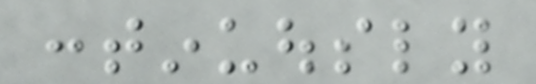continuously
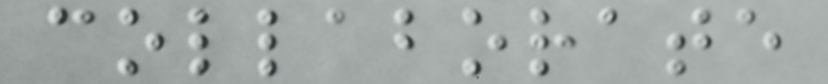collaborate
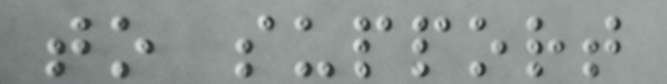to support
